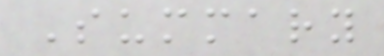Summary
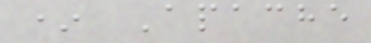* Apache
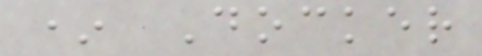* Docker
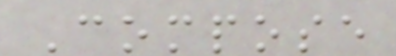Compose
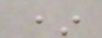*
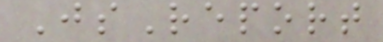JsReport
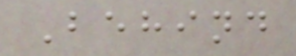Behind
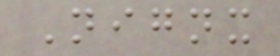Nignx
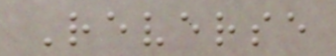Reverse
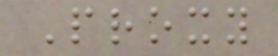Proxy
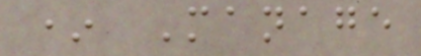* Manage
